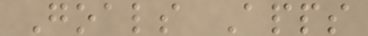Goals Apps
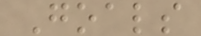Goals
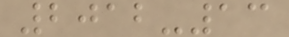2012-13
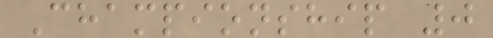Championship 0
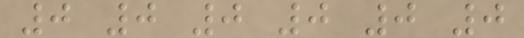0 0 0 0 0 0
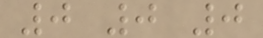0 0 0
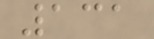131
